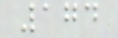174
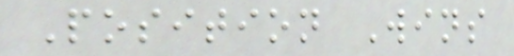Position Wins
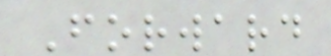Forward
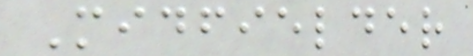Midfielder
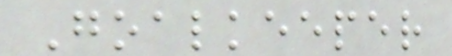Goalkeeper
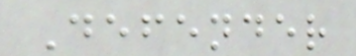Defender
